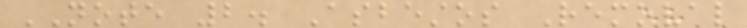NOTE 2. Asbestos Removal
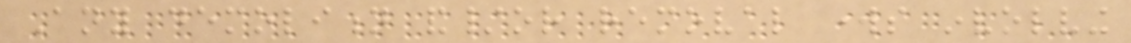Any demolition and/or removal works involving
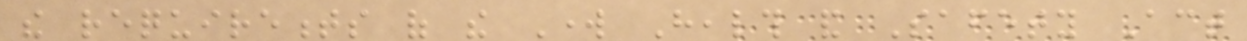the requirements of the Work Health and Safety Act
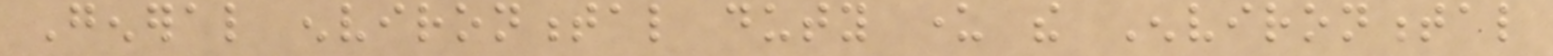General environmental duty under the Environmental
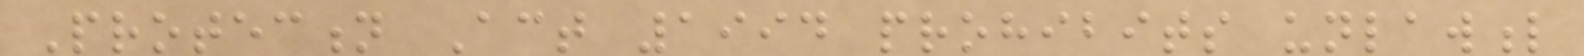Protection Act 1994 prohibits unlawful
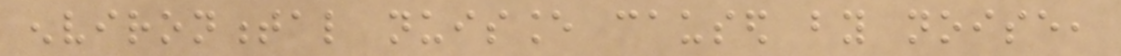environmental nuisance caused by noise,
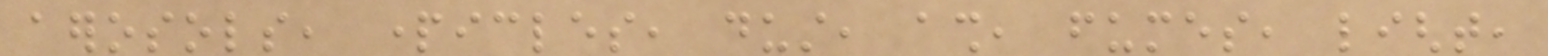aerosols, particles, dust, ash, fumes, light,
